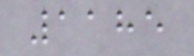1185
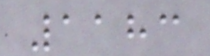1183
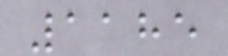1185
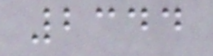2344
